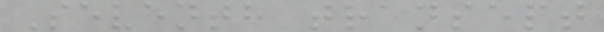Seventh transept
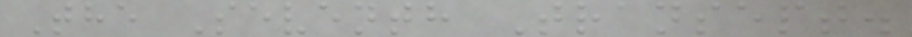The Seventh Transept.
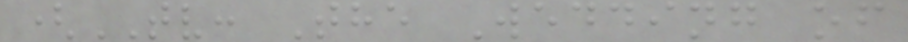(TV: The Wedding of
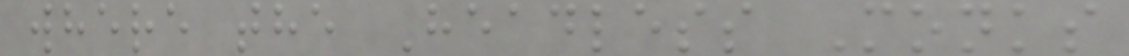where the Headless Monks
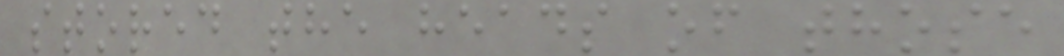stored the heads of those
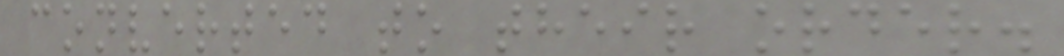converted to their order.
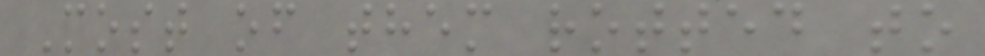Most of them rotted to
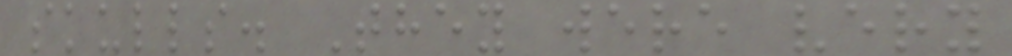skulls. They were very
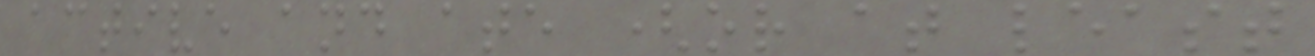active and ate (or at least
